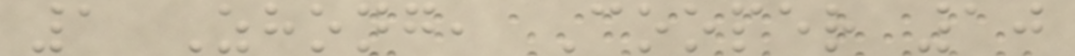1 Zhong, Cooper 10
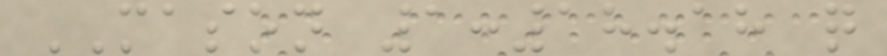MASON 1:18.18 q
